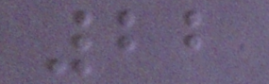22
